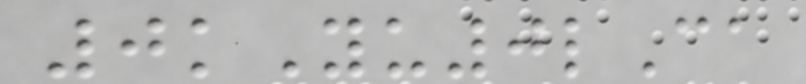0kYu0lCa
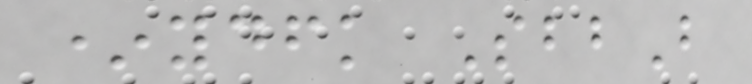*ydfk SbbB
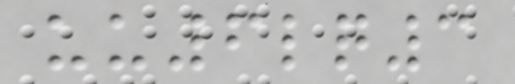uu6lq3
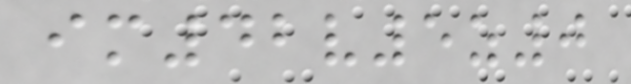im42v5z0
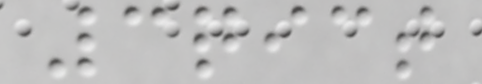3qict
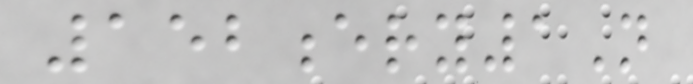152ery1N
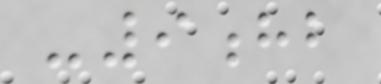-9hb
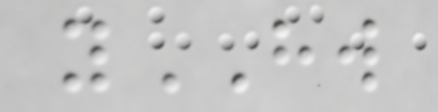yHW
